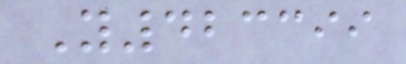Y423399
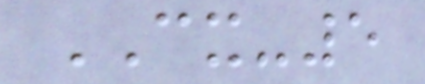CX-5
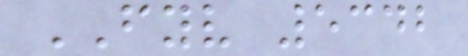FYV 5342
